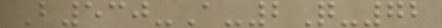B530-A-2Q-72
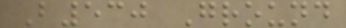B530 Ground
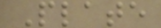Plate
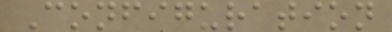Configuration
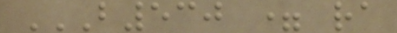B530 = RA
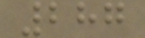287
